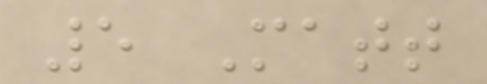5 Matt
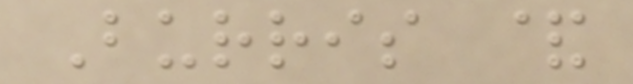Burris &
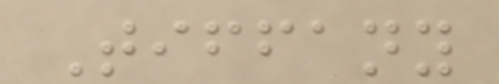Tiffany
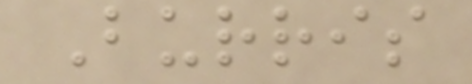Burris
